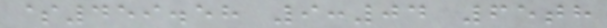$459.58 9:04 65th
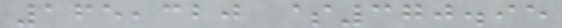165,320 $370.95
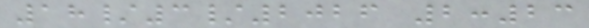18/3/2026 2:23
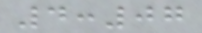4:07
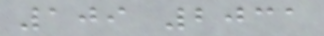109 2031
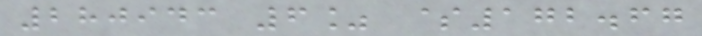280943 6% $172.67
